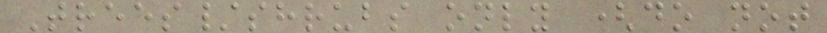Trees/shrubs only (do not
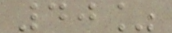40%
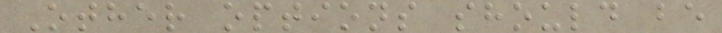Other options should be
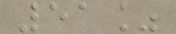51%
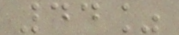44%
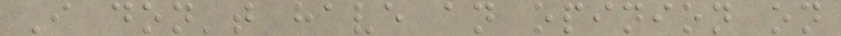I don't have an opinion on
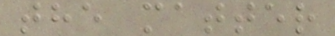the matter
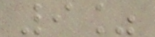9%
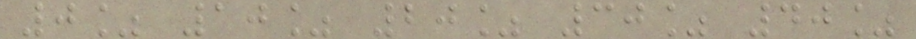0% 10% 20% 30% 40%
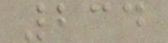234
